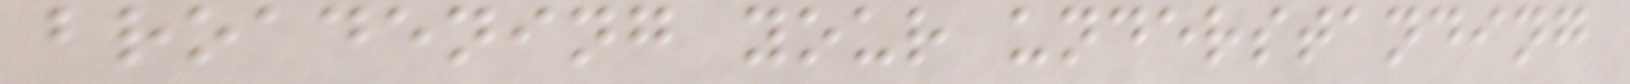broadening your understanding
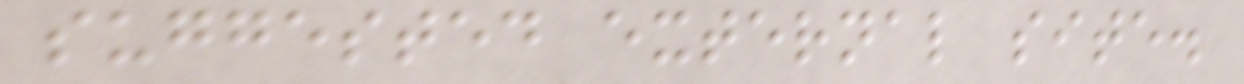suggested external site.
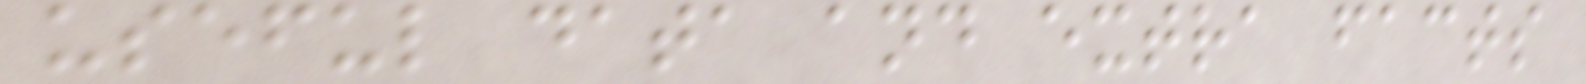useful data and extra facts
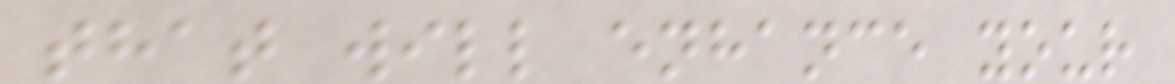that will enhance your
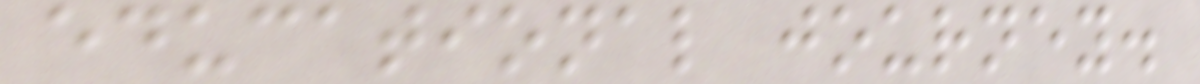educational journey.
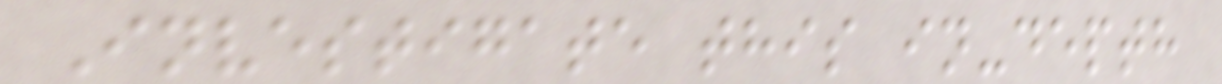Investigate this in-depth
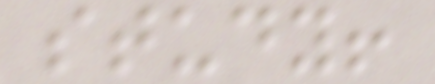study!
